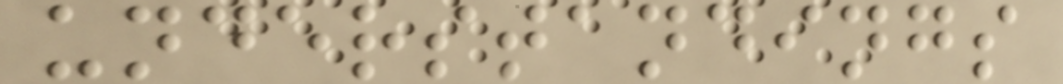understandings
